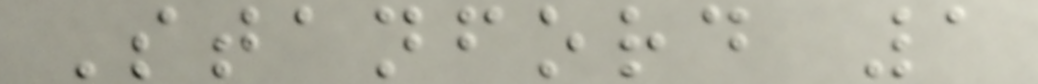Stanford 1
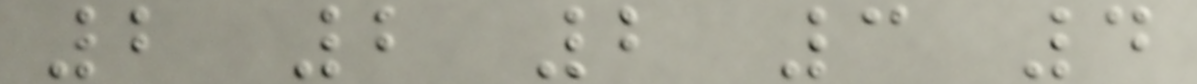2 2 2 3 4
